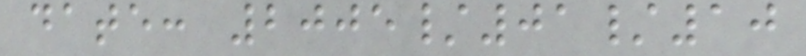date: 2005/01/10
